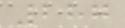287
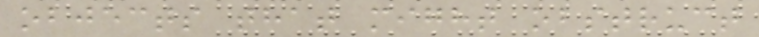objects that might obstruct
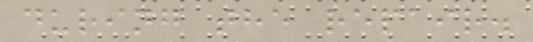during the repair.
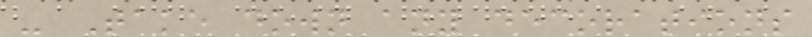- Take down any decorations
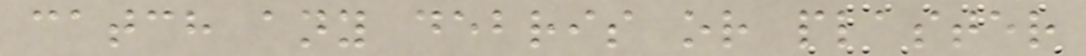catch any debris or plaster
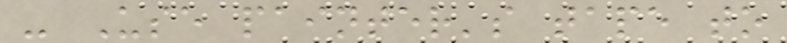- Use painter's tape to
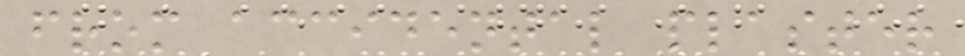from accidental plaster
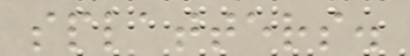splatters.
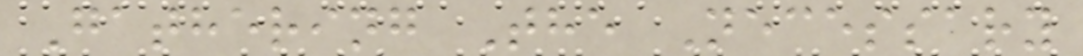Gathering The Necessary
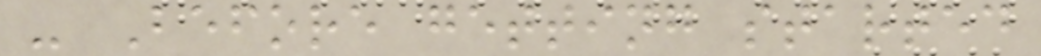- Before getting started
